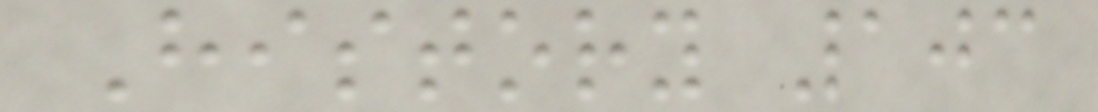History 103
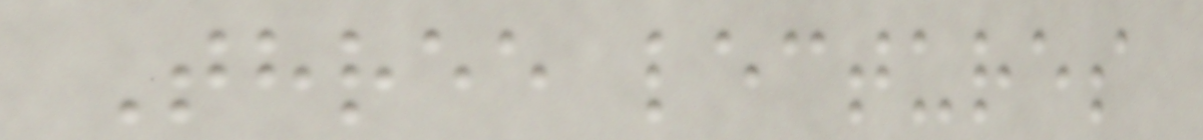Three lectures
